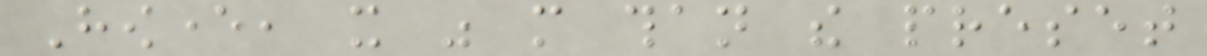However, it was more than the preset
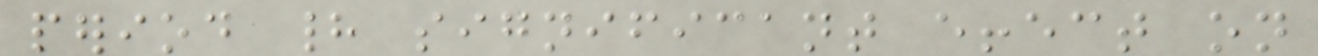period had significant effect on
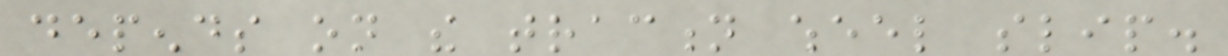depends on the traction wheel slip.
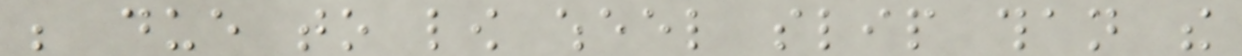be due to low wheel slip than the
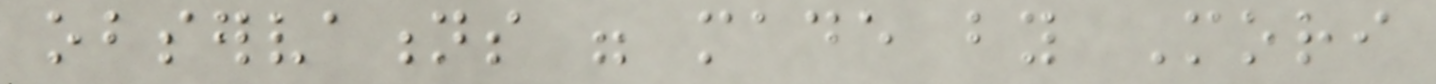observations were made by Mori
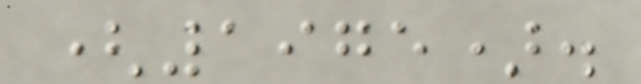(1975).
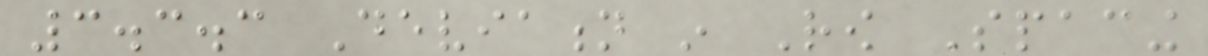3.3.3 Deviation in Row Spacing
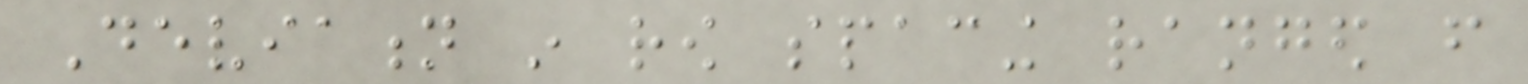Deviation in row spacing ranged from
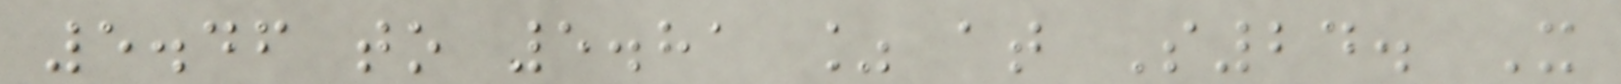5.46 to 5.81 % at S24. It
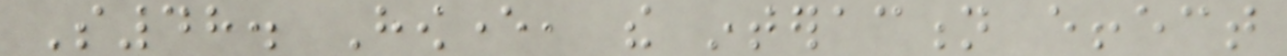S48. However, the interaction effect
